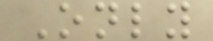Only
